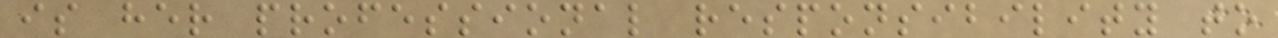is her professional responsibility to
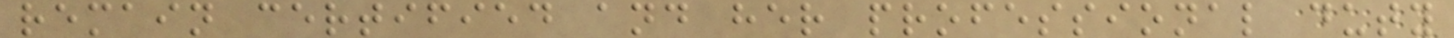remain certified and her professional duty
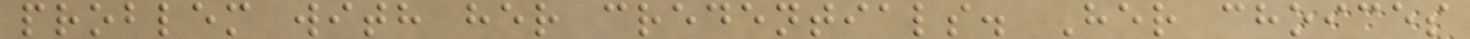problem with her credentials. Her choices
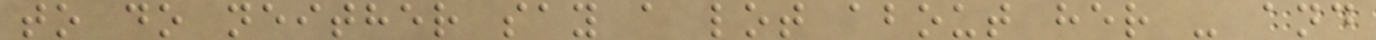to do neither say a lot about her - and
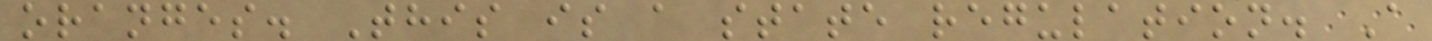oranges. This is a state regulation. A
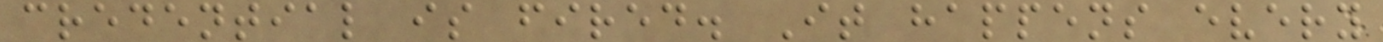credential is fired. It happens every
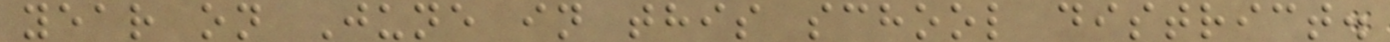year on June in this school district.
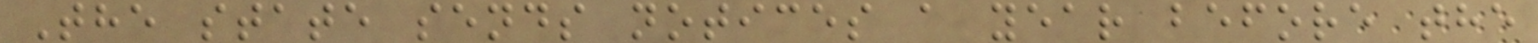The state sends notices a year before the
